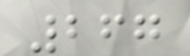267
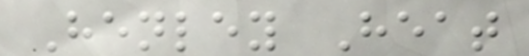Henley Heat
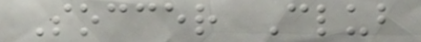Soccer Club
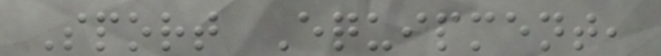Sport Equipment,
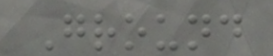Ground
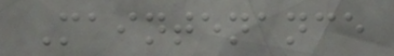Maintenance
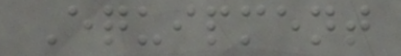Equipment
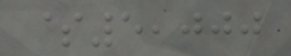$5,000
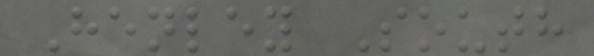Henley South
